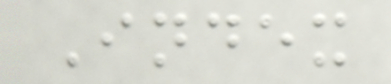Index
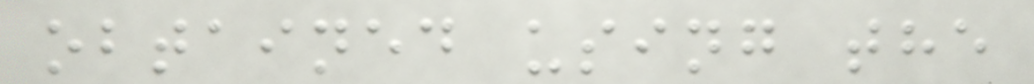obtained using the
